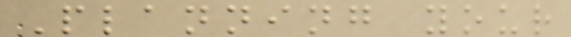Planning your
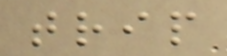trip
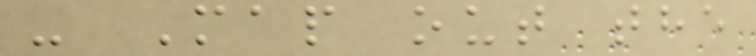- Map out the
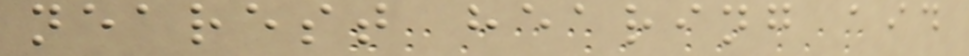nearest hearing aid
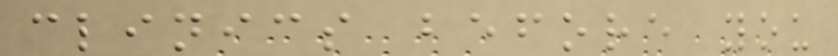clinics before you
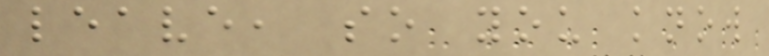leave, so you know
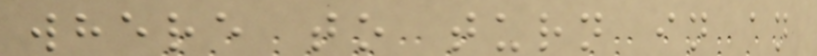where to turn in an
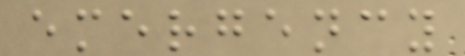emergency
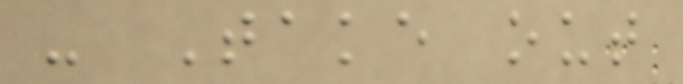- Take out
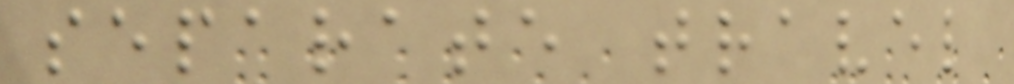separate travel
